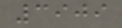3909
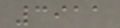3911
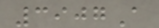3907A
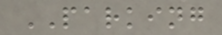PARKING
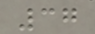37
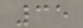35
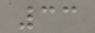33
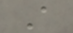A
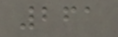261
